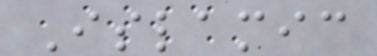Islamic
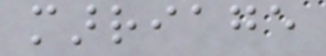marriage
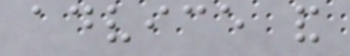advice and
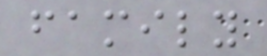family
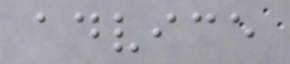advice
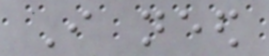I need
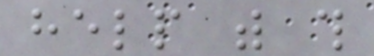help with this
